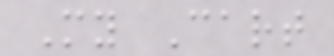My Cart
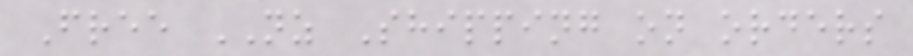Free NZ Shipping on orders
